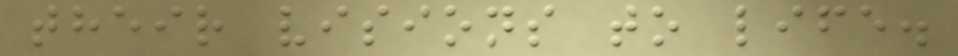their visions to life.
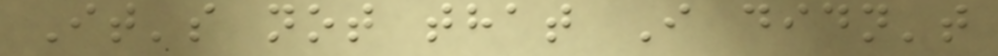It's not that I didn't
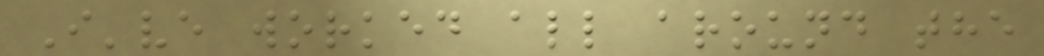I've worked all around the
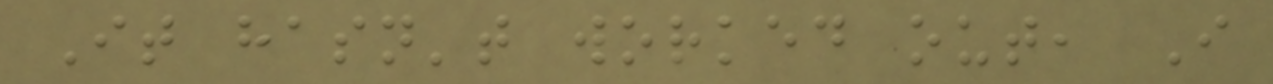It hasn't worked out, I
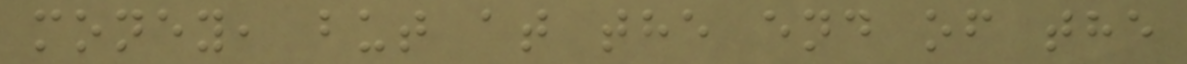money, but at the end of the
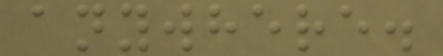anywhere.
